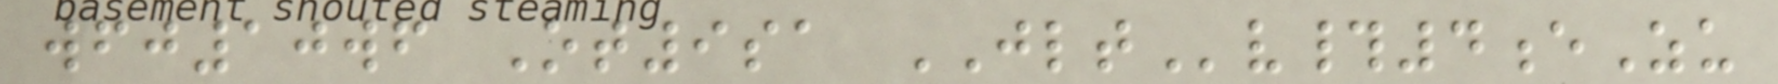wfj10wf Ot9sa JLTv#4eZu
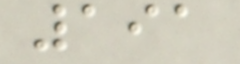191
